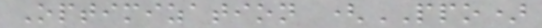Optimization (PPO)
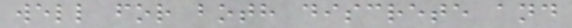well for both discrete and
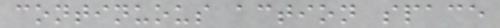continuous action space
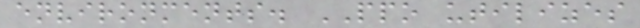environments. PPO utilizes
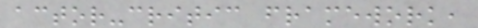actor-critic framework,
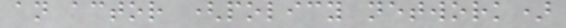an actor (policy network)
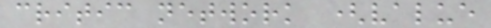critic network (value
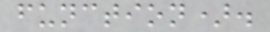function).
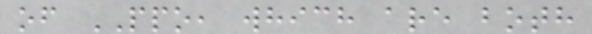of PPO, which are both
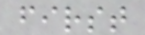first
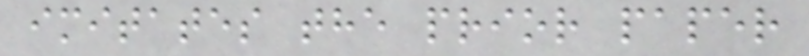imitates the prior paper
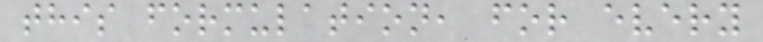this formulation, for every
